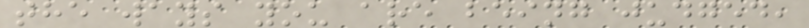the ways you are being judged,
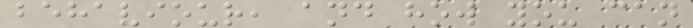behaviour, and how you can
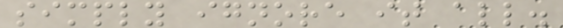simply ignore it all.
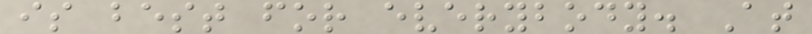is best for everybody. At
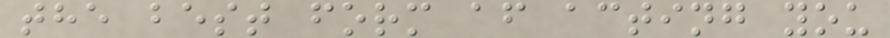the best form af acting you
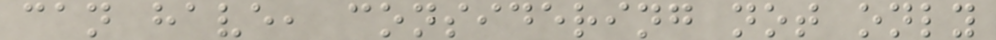can have, considering not only
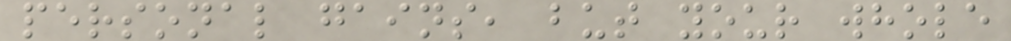personal gains, but your whole
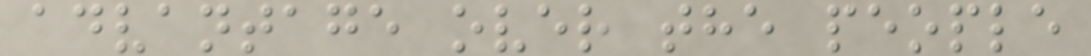advantage over the people
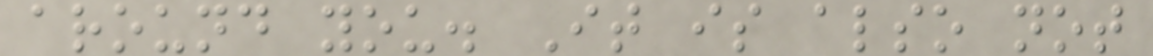around you. It is also not
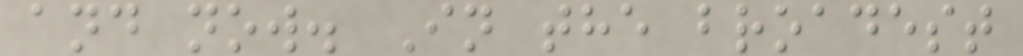and now. In the broadest
